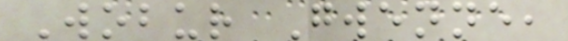Wobur Gwenne,
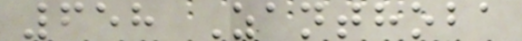658 Zanthoba
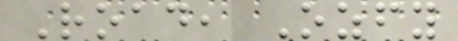Road, Ozfy
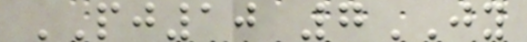PJ10 7JY
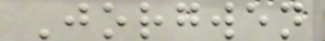Jorgwen
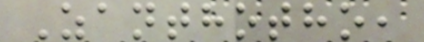Zanthotho,
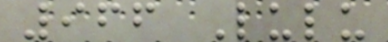966 Lulu
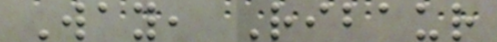Way, Ribaur
